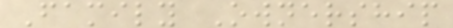Family Ownership
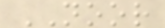NOOR
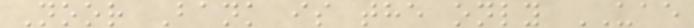Noor Bank is the only UAE
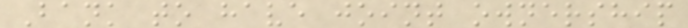Bank to have joint ownership
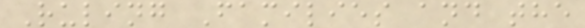Ruling Families and the
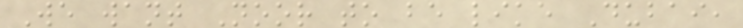We want Noor to be like Dubai,
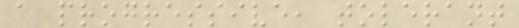a progressive, tolerant
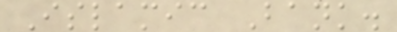Islamic Bank.
